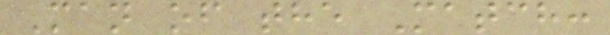Man of the Match:
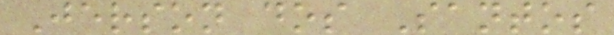Jerson dos Santos
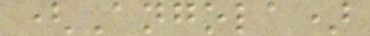(Angola)
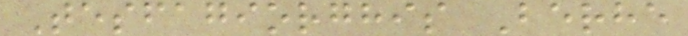Tesfagiorghis Berhe
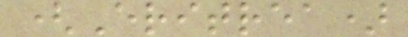(Eritrea)
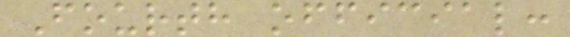Fourth official:
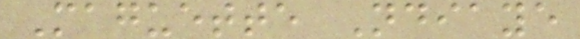Maguette Ndiaye
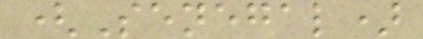(Senegal)
